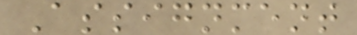Assignment
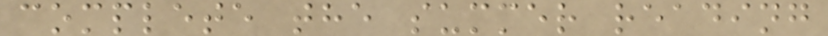complete the summer reading
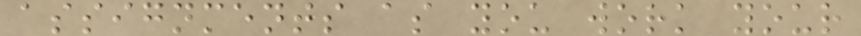assignments as you work your
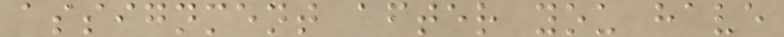assignment after you have
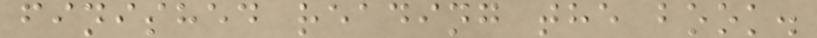finished reading the book.
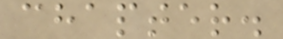chapter.
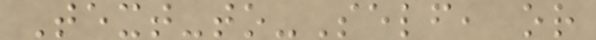Text-to-Self, or
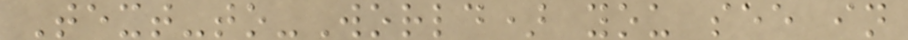Text-to-World) you see in
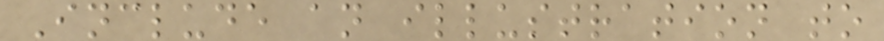Include an illustration to
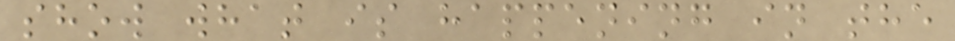show what is happening in the
